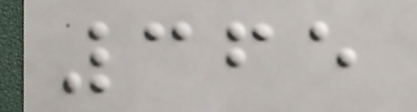365
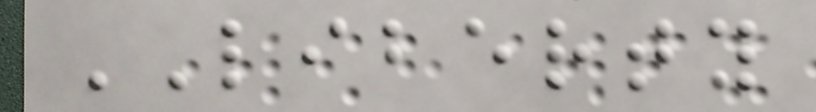LIBERTY
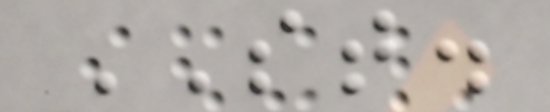ST.
